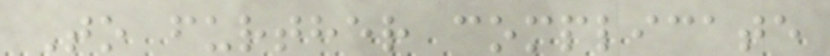To further complicate
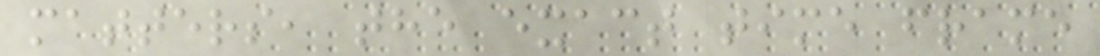matters, the exact time frame
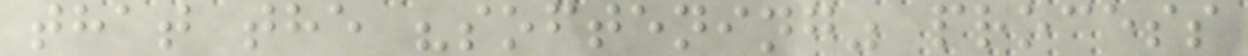that the "softening" process
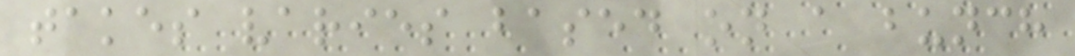takes varies based on a bunch
